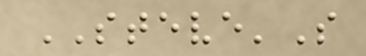STEVE'S
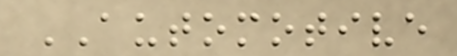AUTOMOTIVE
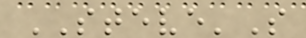STEVE'S
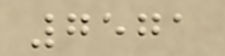7571
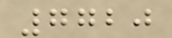7720
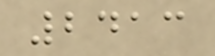2413
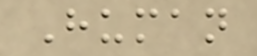Human
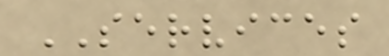SERVICES
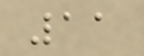11
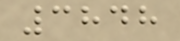3848
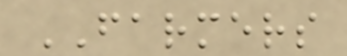FARMERS
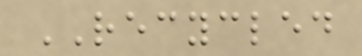RECYCLED
